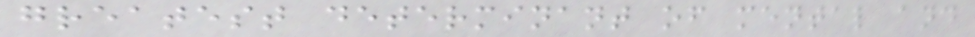greatest determinant of mental and
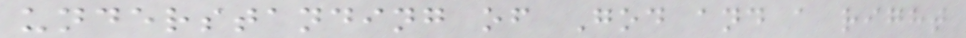understanding of God and a right
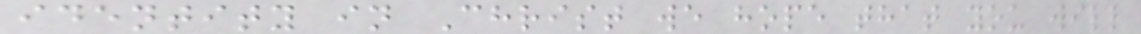identity in Christ we hope that you will
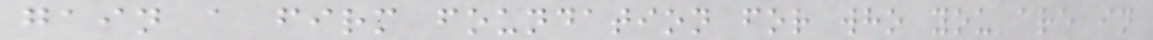gain a firm foundation for who you are in
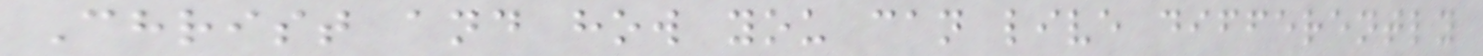Christ and how you can live differently
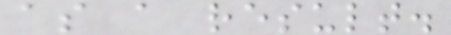as a result.
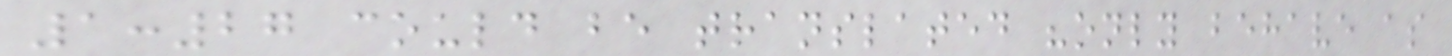1:27 could be translated "only behave as
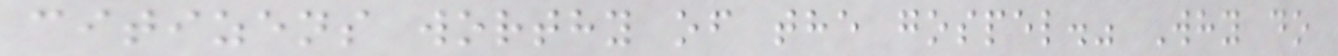citizens worthy of the gospel." Why do
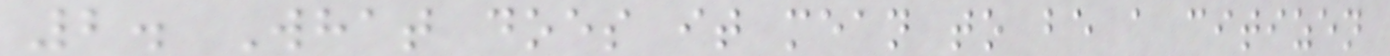2. What does it mean to be a citizen
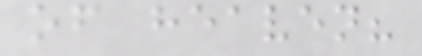of heaven?
